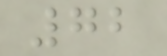72
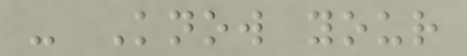- Know your
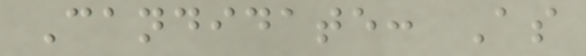Candidate: As
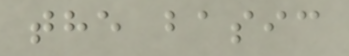the basic
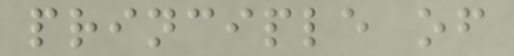principle of
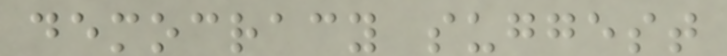democracy suggest
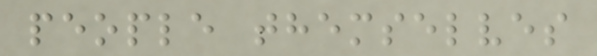people themselves
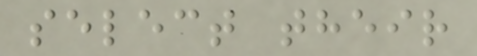select their
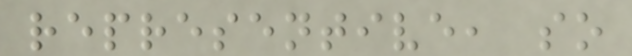representive, so
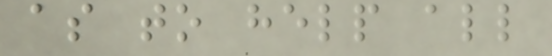as to help all
